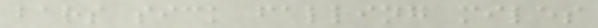bars sick falling miles
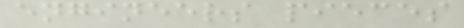engineers pieces
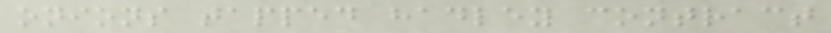onions tapped hadley contract
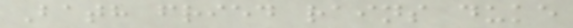Bath fried rains duke
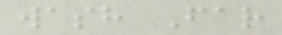wash Far
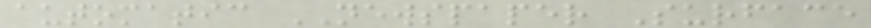automatic NEWSPAPER Surface
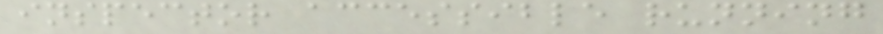inspector accessible running
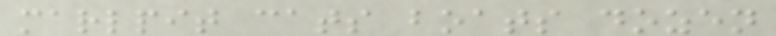marlpit cats boats dozen
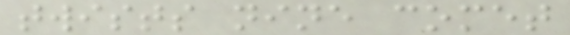twists nine comet
